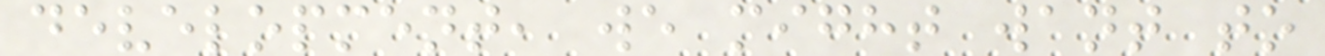development, we might want to
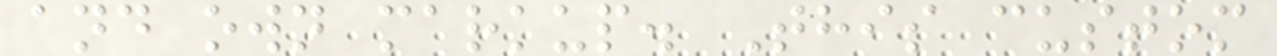and own markup. This custom
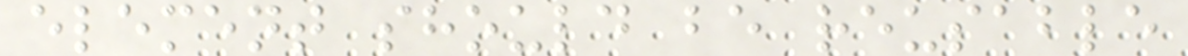element should be reusable
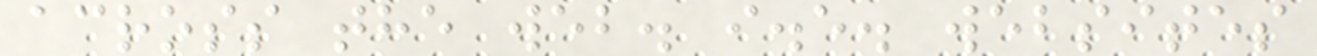across the web. i.e. websites
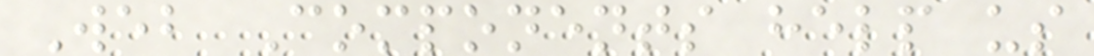Web Components help us
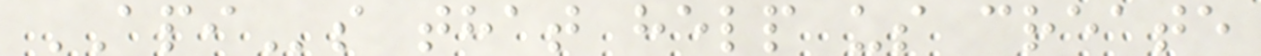APIs that help us create
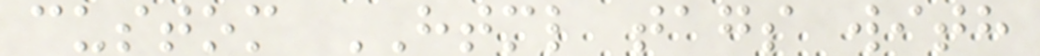custom HTML tags with
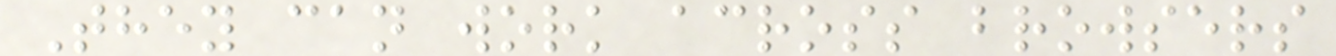They can work across browsers
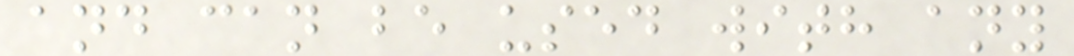and can be used with any
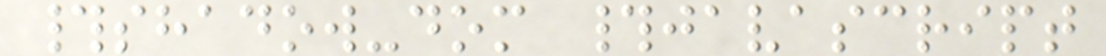#shadow-dom #javascript
